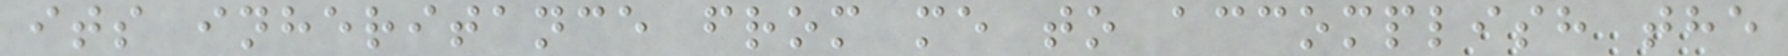its inheritance from me to accomplish the
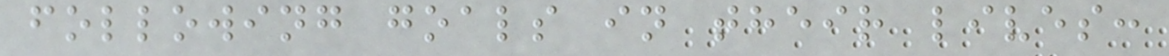following goals in their lives:
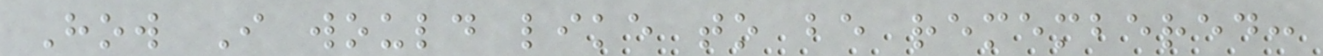How I would like to be remembered:
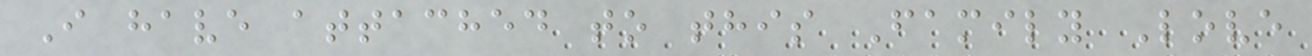I have attached to this Family Love
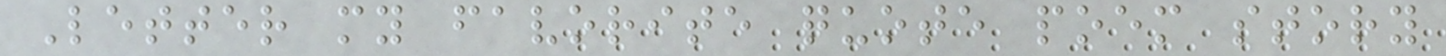Letter my favorite quote poem story
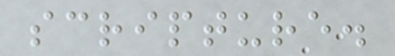scripture.
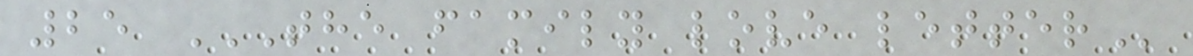25 THE FAMILY LOVE LETTER
